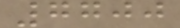7700
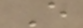E
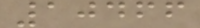10466
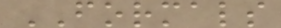FORMALS
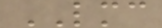LMC
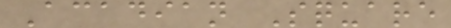Acadian Square
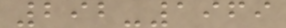292-1969
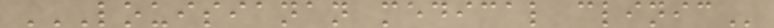LOUISIANAN MEDICAL CLINIC
